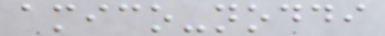amico-noddi
